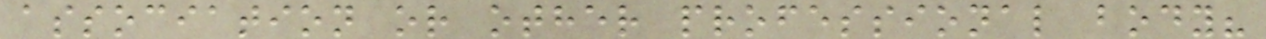association or other professional body?
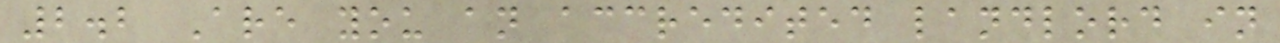2.2 Are you an accredited landlord in
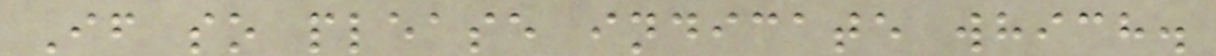If so please indicate which.
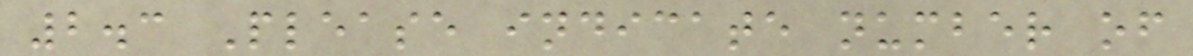2.3 Please indicate number of
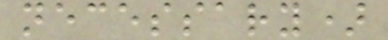necessary)
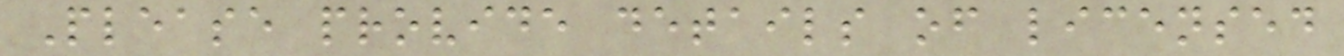Please provide details of licensed
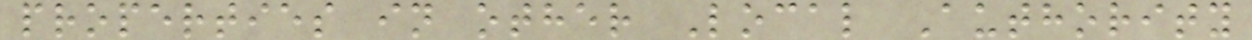properties in other Local Authority
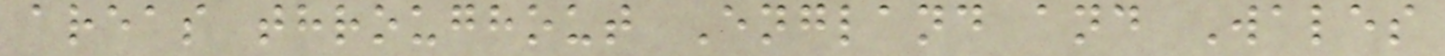areas throughout England and Wales
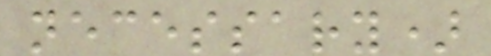necessary)
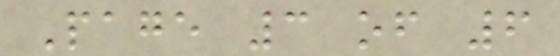Page 3 of 6
